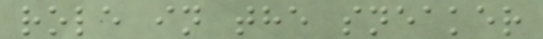role in the sneaker
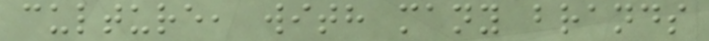culture, with many brands
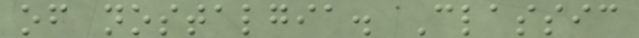of nostalgia. Classic
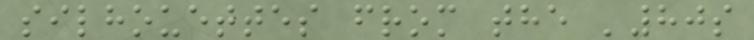silhouettes from the '80s
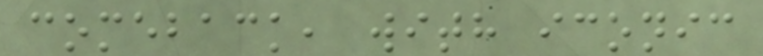comeback, with iconic
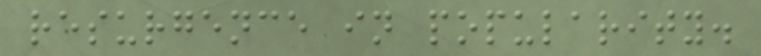resurgence in popularity.
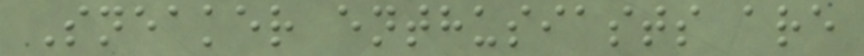Sneaker enthusiasts are
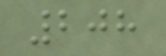208
